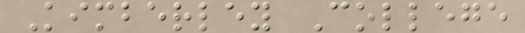Kimberley College
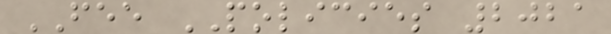FEE POLICIES 2021
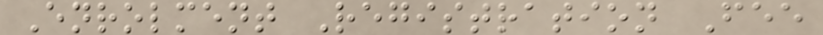Enrolment Registration Fee
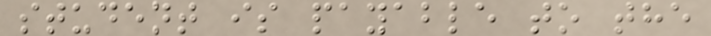student is payable to the
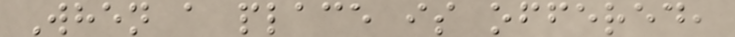When a place is offered,
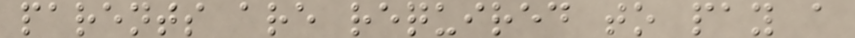parents are required to pay a
